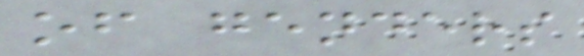of genders
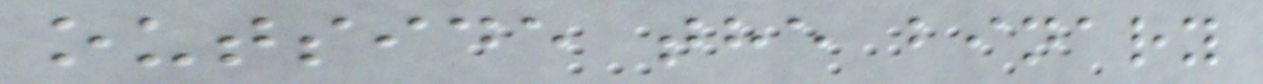outside the binary
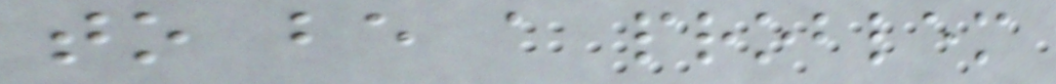to be a problem
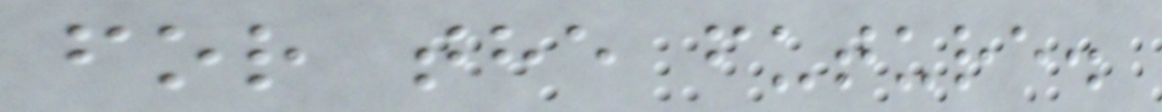for the future.
